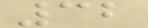32
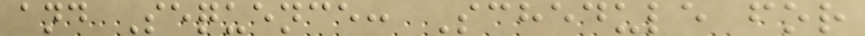and Sequence: Schedule for
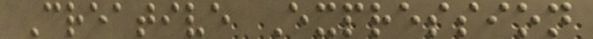Creative Expression
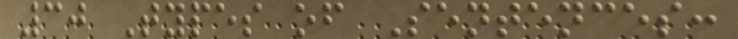30 Types of Sentences:
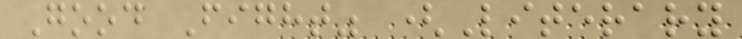Good Fight" (Literary
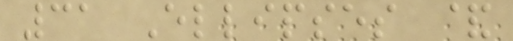31 Ellipses &
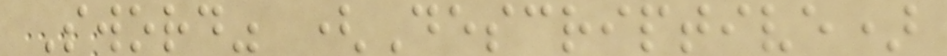Sword" (Descriptive)
